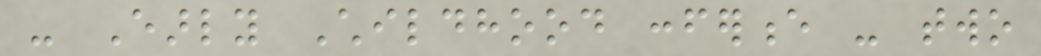- Early Childhood conference - two
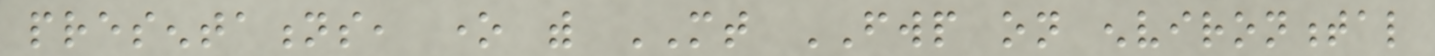presentations, one with MT FWP on environmental
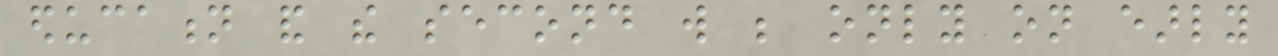education and the second will be only on early
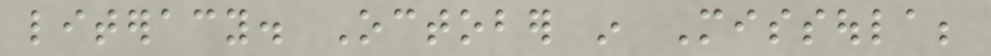literacy. October in Missoula;
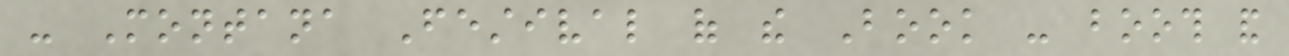- Montana Festival of the Book - booth and
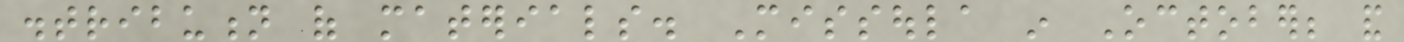distribution of materials. Missoula in October; and
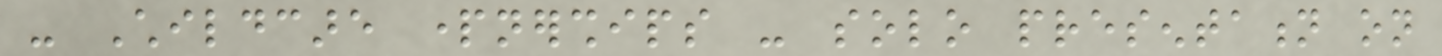- Childcare partnerships - solo presentation on
